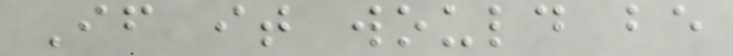If it would be
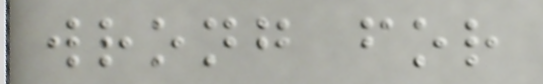wrong for
